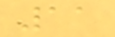11
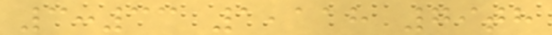3:33 1,118 79th
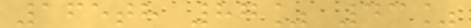165th 87% 43%
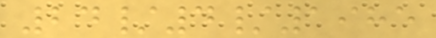24/4/1985
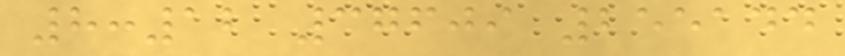8:12 37609 255144
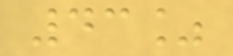43%
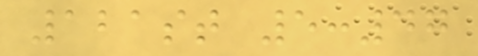121st 5:47
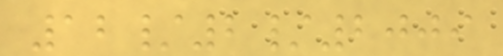12/2/2009
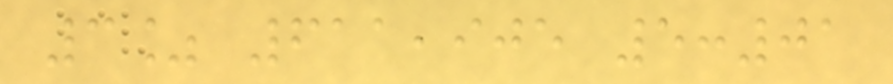3% 611,905 5:01
